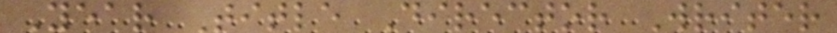Year Title Director Writer
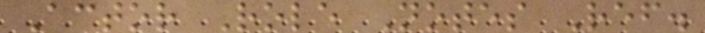Actor Role Notes Ref.
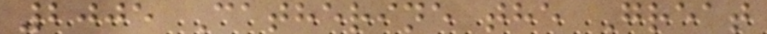2005 Catherine the Great
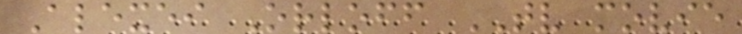Alexei Orloff TV movie
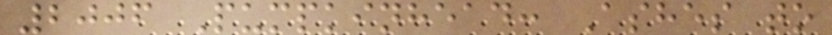2006 Pumpkinhead: Ashes to
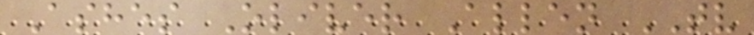Ashes Oliver Allen TV
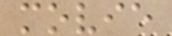movie
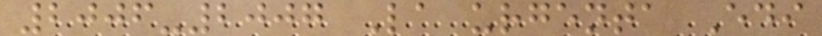2006-2007 La urgenta Edi
